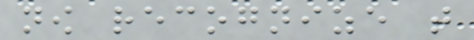now recognize that
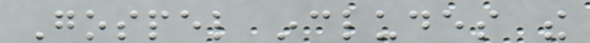Gospel includes the
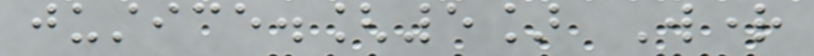justice.[5] Wright
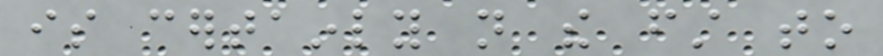is certainly not the first to
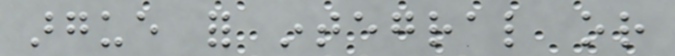argue for integral or
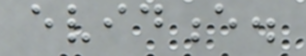evidence.
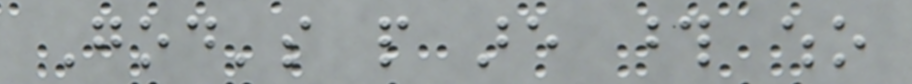God's people are those who
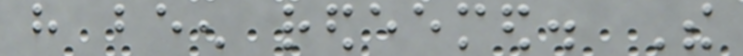have been redeemed. The
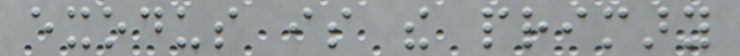exodus is the primary
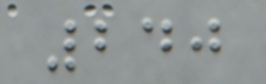240
